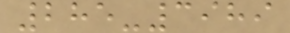285-3989
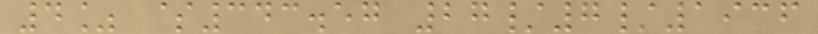4% $343.57 27/7/1936
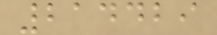214429
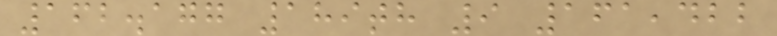162.177 189th 9 161,422
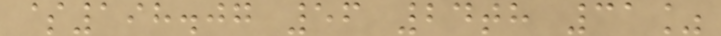$198.07 56 24th 31%
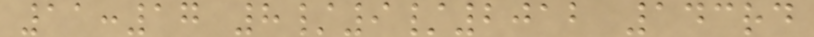11:17 8/9/2012 143rd
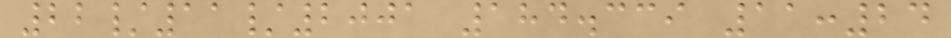22/11/2001 184.339 11:24
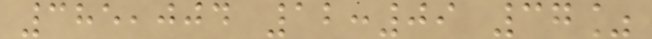385,004 12:09 37%
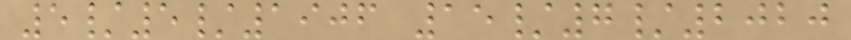5/5/1906 15/7/2020
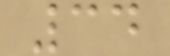34
